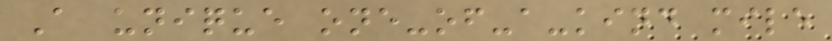A unique one-of-a-kind mile
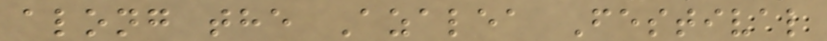along the Azalea Festival
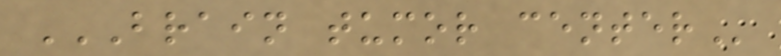BRAIN TUMOR CENTER
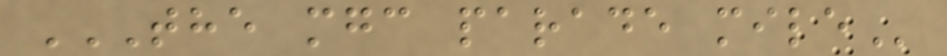THE MGC PARADE MILE
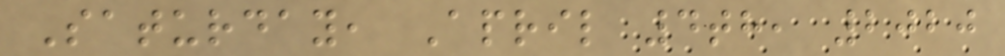Saturday, April 4th, 2020
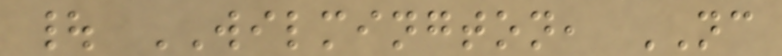| WILMINGTON, NC
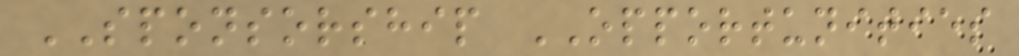SPONSORSHIP OPPORTUNITIES
